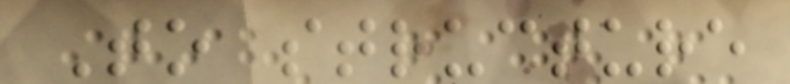To structure
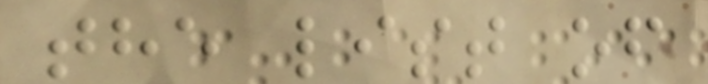the list of
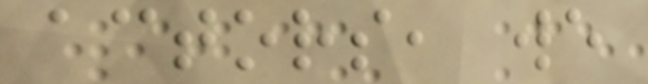actors, we
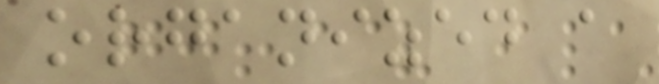organized a
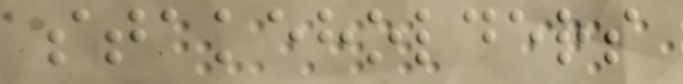stakeholders
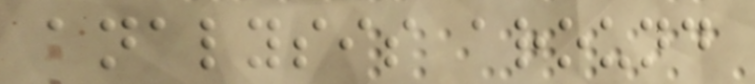analysis around
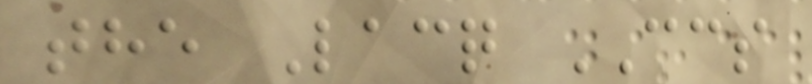the Lacq CCS
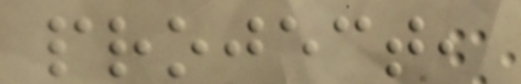project,
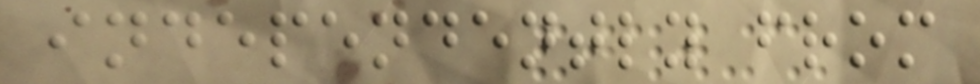independently from
